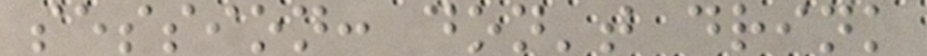session: don't drink
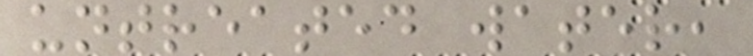untreated water,
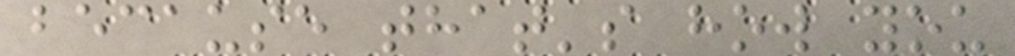because that's how you
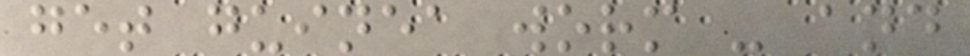get guinea worm - and
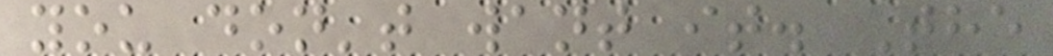you don't want it. The
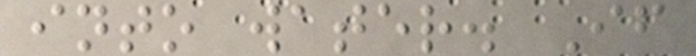into water. If
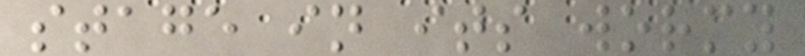stage in its wormy
